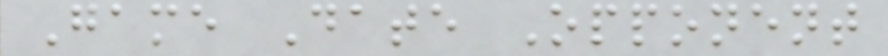Game Date Opponent
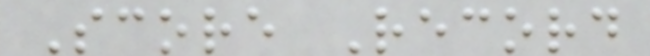Score Record
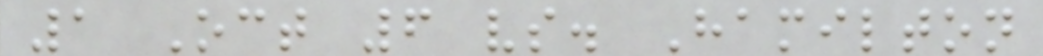1 Oct 6 vs. Hamilton
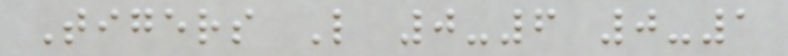Tigers L 0-6 0-1
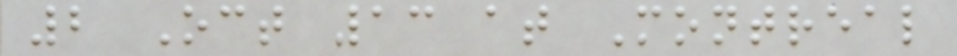2 Oct 13 at Montreal
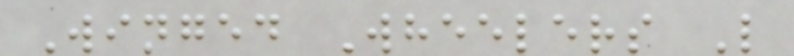Winged Wheelers L
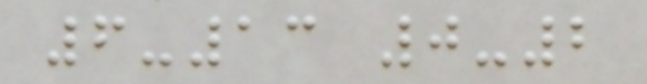6-13 0-2
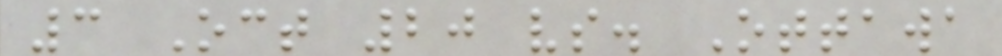3 Oct 20 vs. Ottawa
